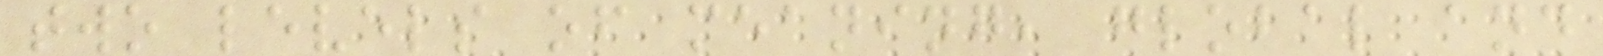two levels of meaning, global and
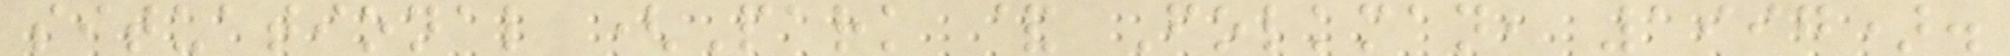situational (Park & Folkman, 1997).
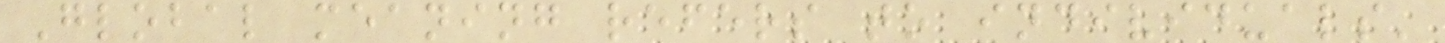Global meaning refers to individuals'
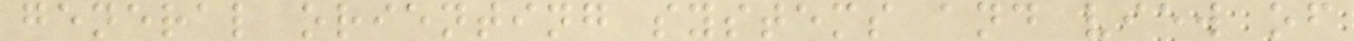general orienting systems and view of
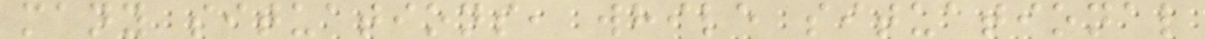many situations, while situational
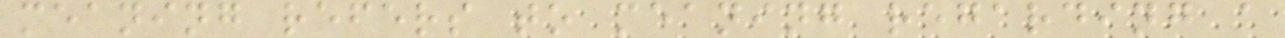meaning refers to meaning regarding a
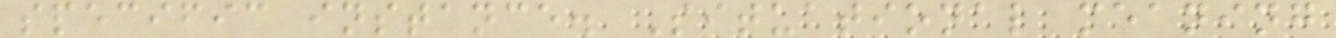specific instance. Situational meaning
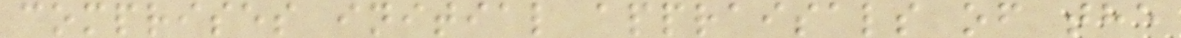comprises initial appraisals of the
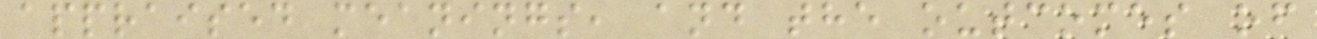appraised meanings, and the outcomes of
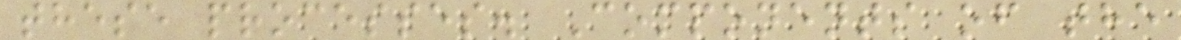these processes. Components of the
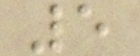5
